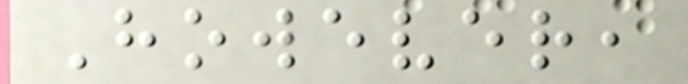However,
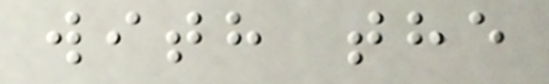with the
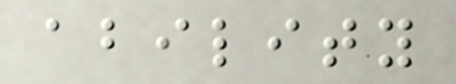ability
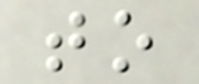to
